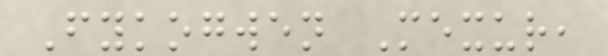Fykogwen Mexur,
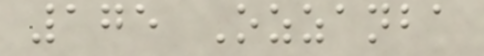175 Ozzanba
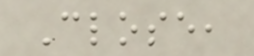Close,
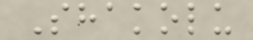Shakolu
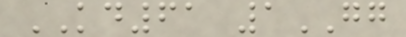KD61 1GG
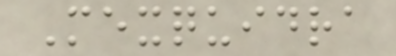Mexquidra
